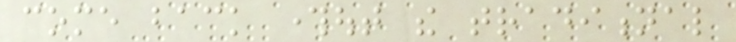come back throughout the traditional
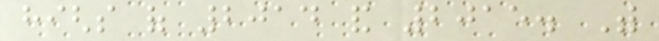highs of 2014 and 2015. With
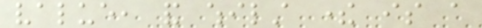value, and whilst there is a
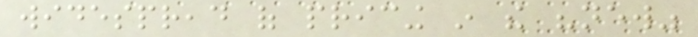widespread of pricing in the "new"
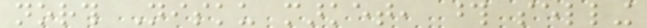north Nisku market, those selling
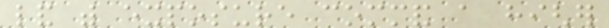land with exposure command a higher
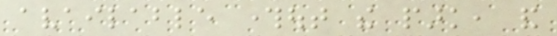available throughout the park, and
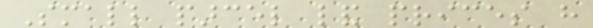Small parcel land prices have
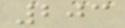203
